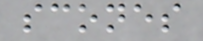scones
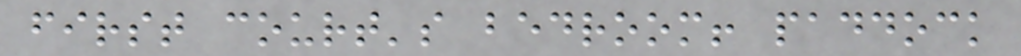first court's bedroom! paddock
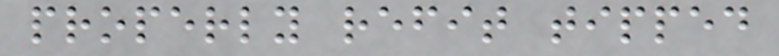properly refit tipped
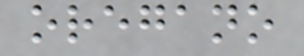oregano
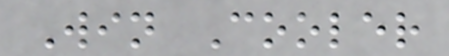Win Cooler
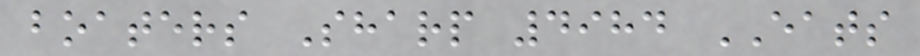boaters Sharp 4984 EATS
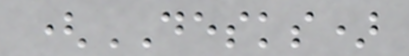(DESKS)
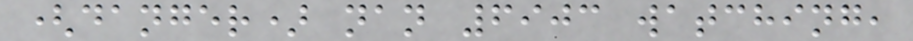(danger) nan 6903 watching,
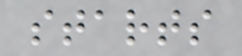starts
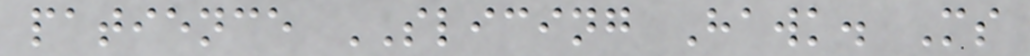patience SLICING Hawk. Ms
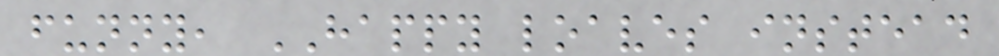funny, HAPPY loaves instead
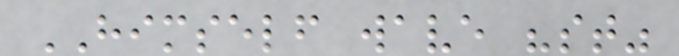HIMSELF wave "st"
